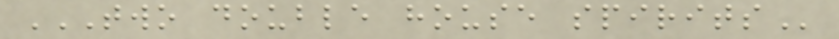TWO DOUBLE HOUSE SPIRITS
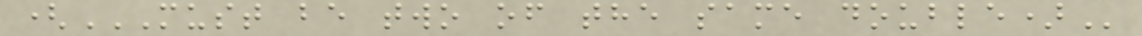(MUST BE TWO OF THE SAME DOUBLE)
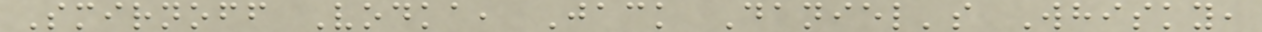Smirnoff Vodka, Jack Daniel's Whisky,
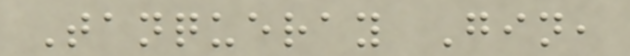Tanqueray Gin,
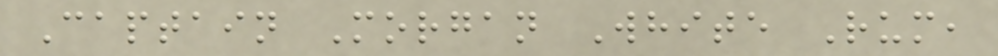Captain Morgan White Rum,
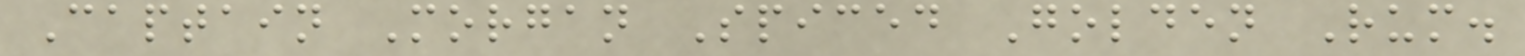Captain Morgan Spiced Golden Rum.
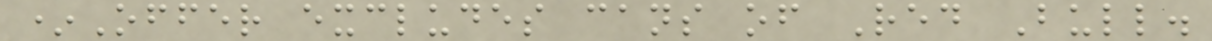*Offer excludes cans of Red Bull.
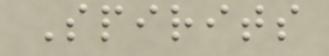Spirits
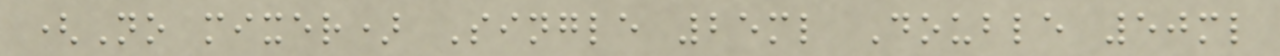(No mixer) Single 25ml Double 50ml
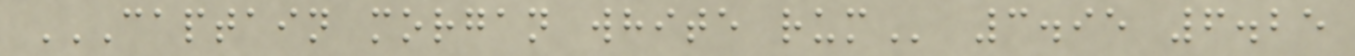CAPTAIN MORGAN WHITE RUM 3.95 6.25
